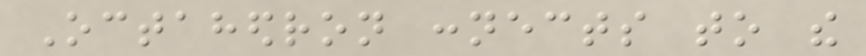Octahedron connects to the
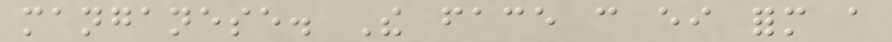manganese. The face can either form a
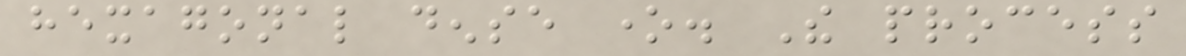hexagonal dense one. The process
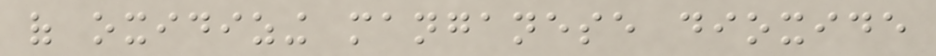of oxidizing manganese dioxide
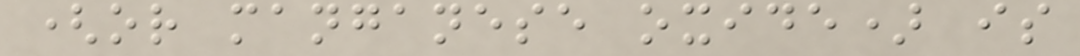(or manganese oxide) is
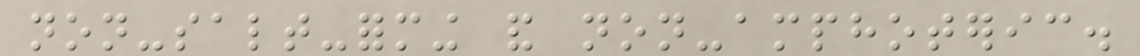non-salt-forming and non-amphoteric.
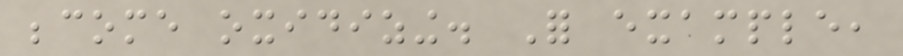become oxidizing. For example,
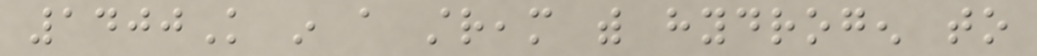1400K in a stream with hydrogen to
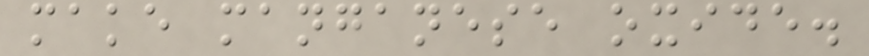make manganese oxide.
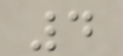4
